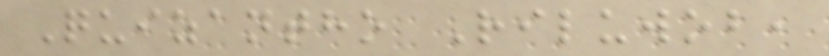Quizantho Riluwob,
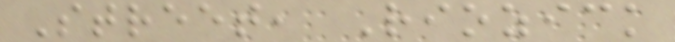Street, Riozick
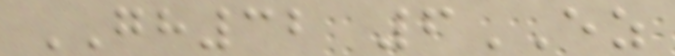GH32 6EZ
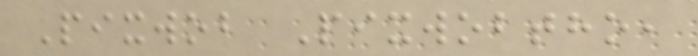Pixwob Pixwobtho,
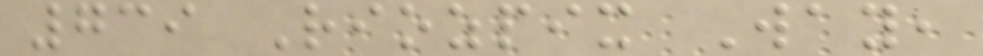739 Riozpix Way,
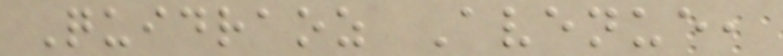Quidraoz Avenue,
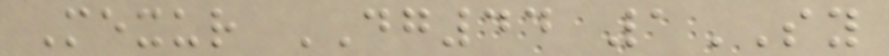Mexur DG44 1SY
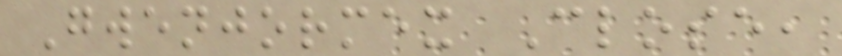Gwenjormex Close,
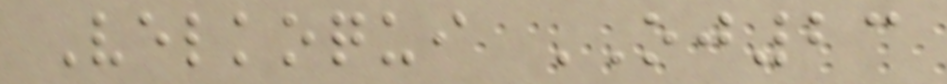Velkoqui OJ23
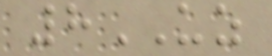8UZ
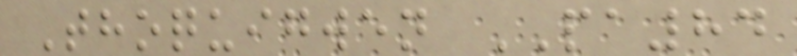Thoquigwen PA84
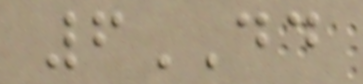6DD
